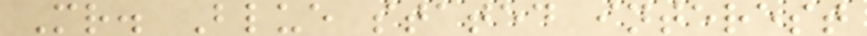Mr. Blue stated interest
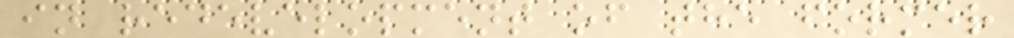in redevelopment of the former
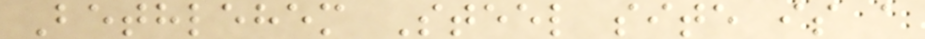Bethlehem Steel site is a
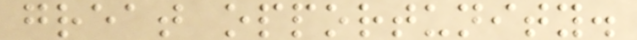great opportunity.
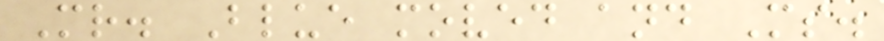Mr. Blue moved and Ms.
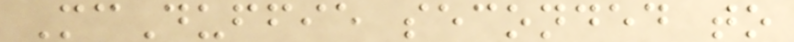McDuffie seconded to
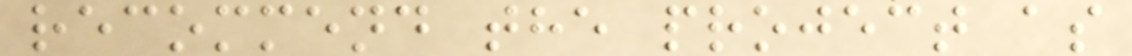recommend the project as
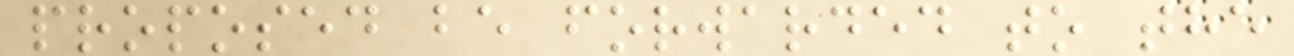proposed be forwarded to the
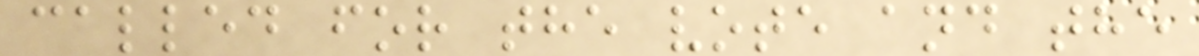called for the vote and the
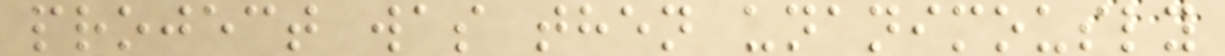project was then unanimously
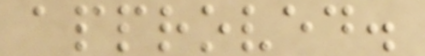approved.
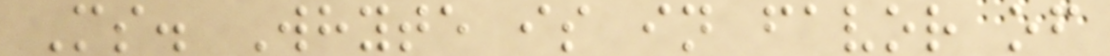Ms. Whyte is in favor of
